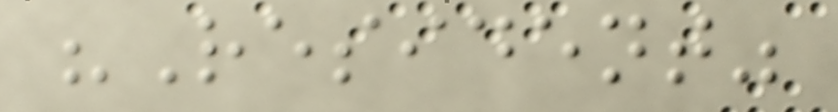"Resident"
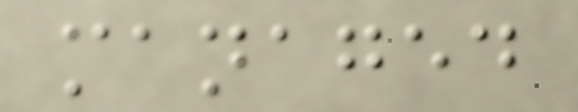managed
